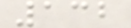132
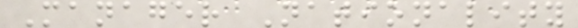Manager Nationality
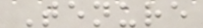Tenure
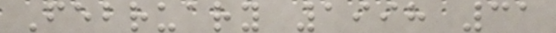February 1998 31
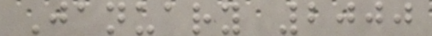January 2000
